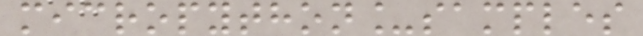micropython_samples
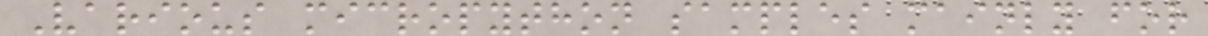Various micropython samples mainly for
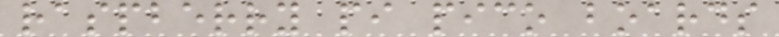raspberry pi pico boards
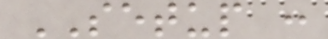SETUP :
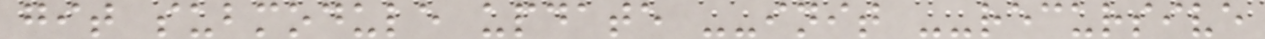git submodule update --init --recursive
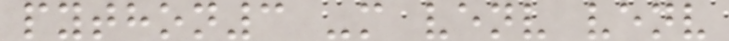python3 -m venv venv
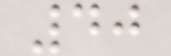40
